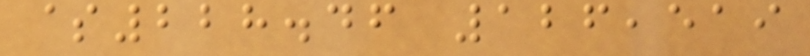$228.46 126,519
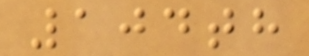104th
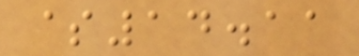$14.11
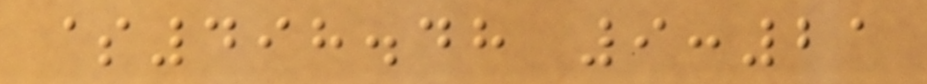$498.48 9:21
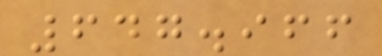647.966
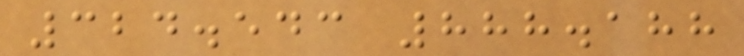324.543 888.188
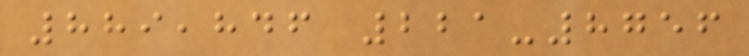889,846 221-8756
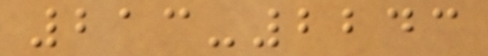213-2243
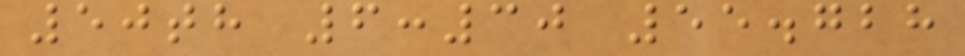50th 6:30 55.728
